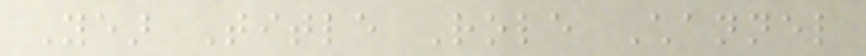Year Title Role Channel
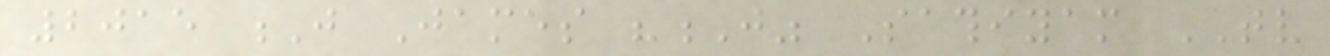2015 J James "J" Sathiyam TV
